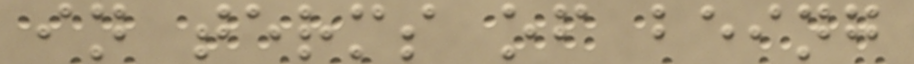in terms of being
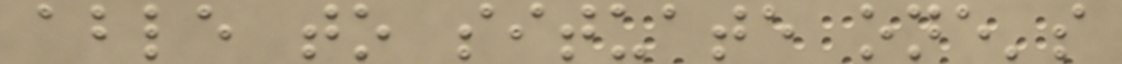able to situate one's
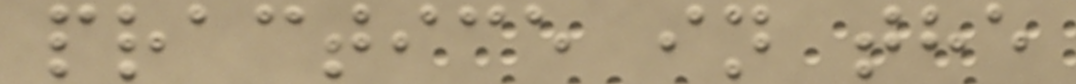practice in the
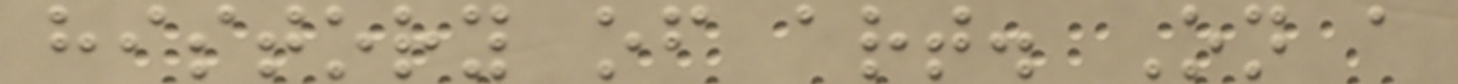history of art. On a
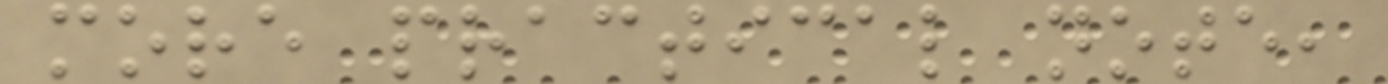more practical note,
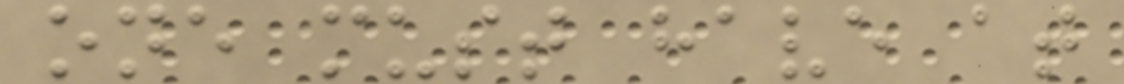one must have at
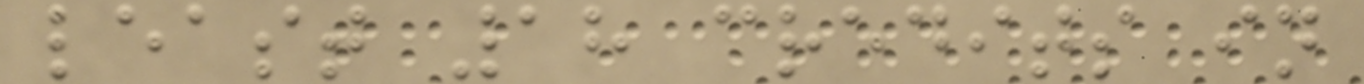least 18 credits in
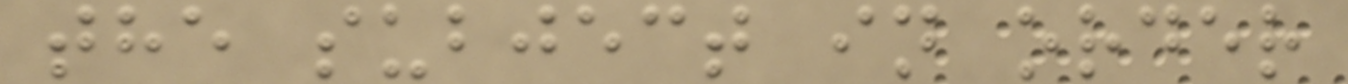the subject in order
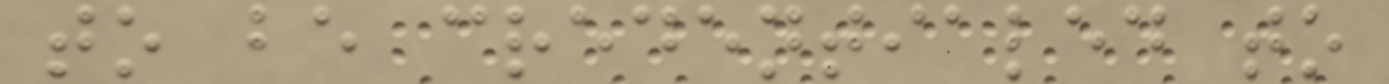to be credentialed to
